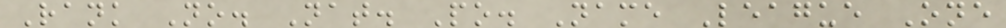Rank No. Nat. Po. Name League One
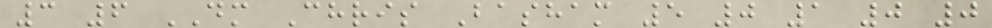3 6 DM Chris Basham 5 0 1 0 0
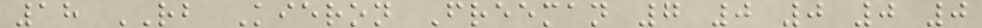18 RB Kieron Freeman 7 0 0 0 0
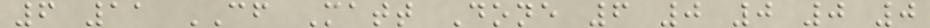6 11 CF Matt Done 6 0 0 0 0
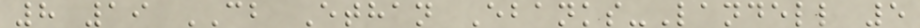8 19 CB Ethan Ebanks-Landell 5
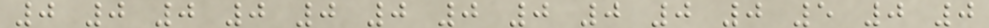0 0 0 0 0 0 0 0 0 0 0 5 0 0
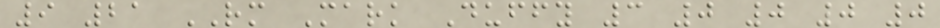9 21 RM Mark Duffy 3 0 0 0 0
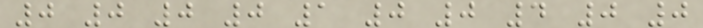0 0 0 0 1 0 0 4 0 0
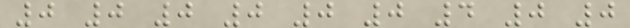0 0 0 0 0 0 4 0 0
